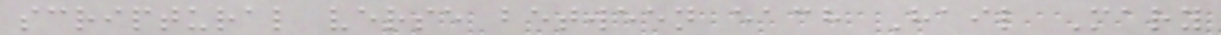scriptural verse between each Hail Mary
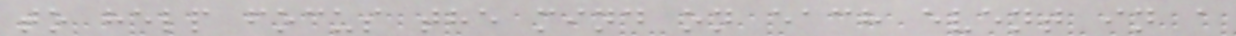to help focus the mind on each event in a
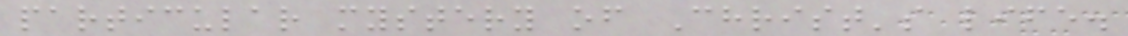particular mystery of Christ's life.
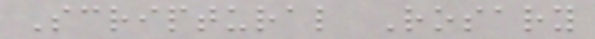Scriptural Rosary
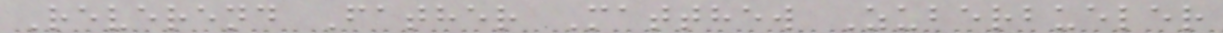Reverend Father Matthew Zuberbueler
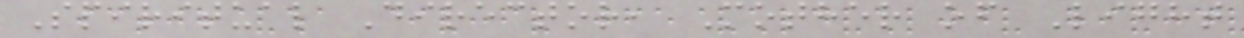Spiritual Director, Mother of Light
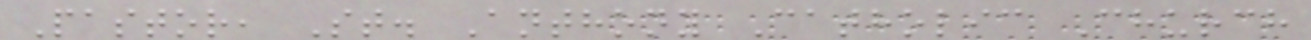Pastor, St. Anthony Catholic Church
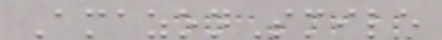AmazonSmile
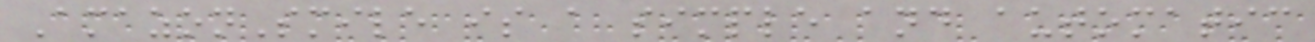AmazonSmile is a simple and automatic
